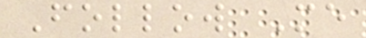Follow Me
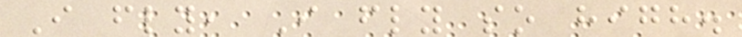I fly, I fly so high.
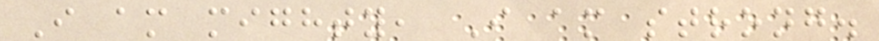I am mighty, I am strong.
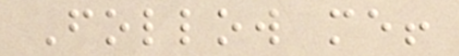Follow me!
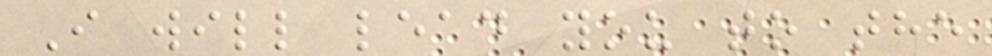I will lead you to the
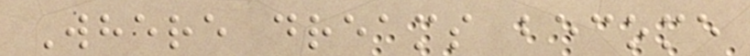Where dreams become
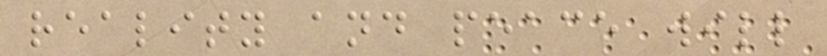reality and peace will
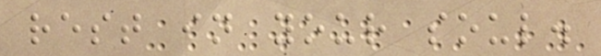rest in your soul.
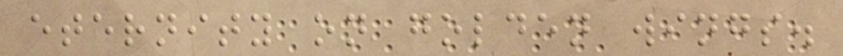eternity on golden wings.
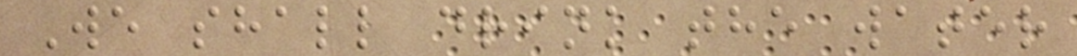We shall drink the water
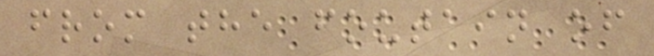from the foutain of
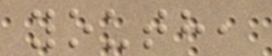youth,
